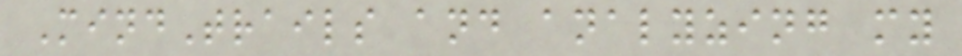MindTrails and analyzing my
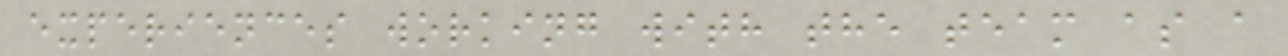experiences working with the team as a
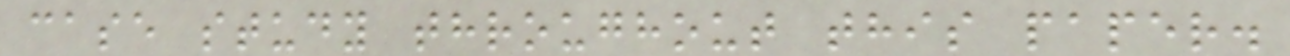case study throughout this paper.
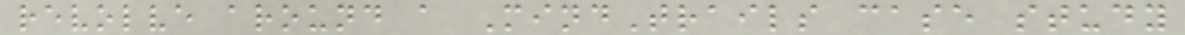revolve around a MindTrails case study
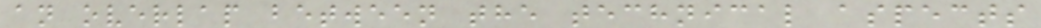an overlap between the technical aspects
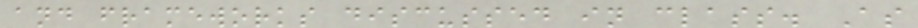and frameworks discussed in class. As
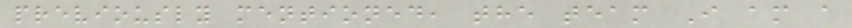previously mentioned, the team I am a
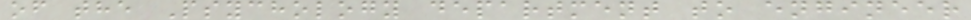of the Psychology department to engineer
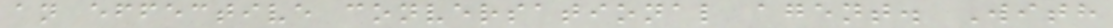an effective conversational agent. With
